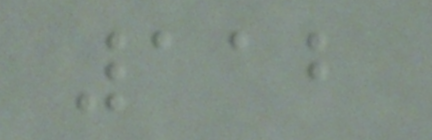112
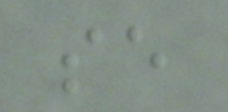se
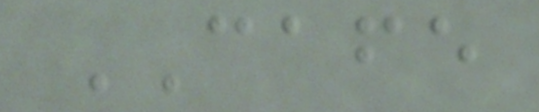CAFE
